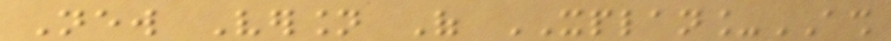New Version Of XPLAN_ASH
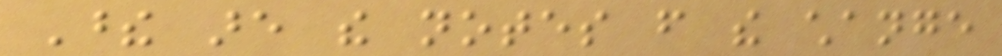These are the notes from the change
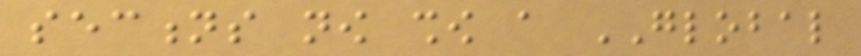sections now show a GLOBAL
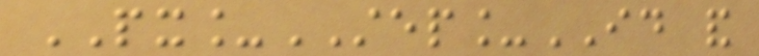PX_STEP_ID and
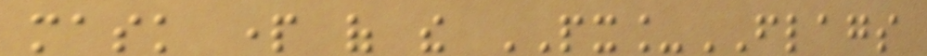mask part of the PX_FLAGS
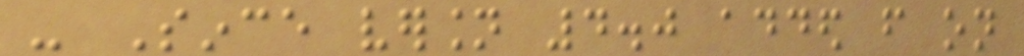- Since version 4.0 added from on
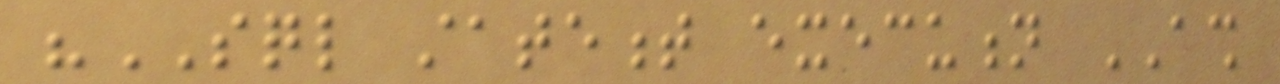"SQL statement execution ASH
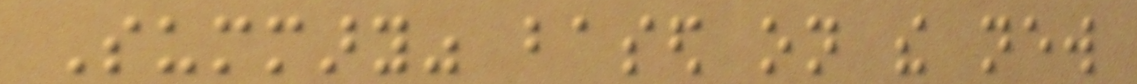Summary" based on the new
